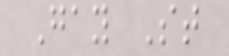Gay St
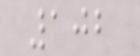102
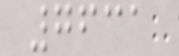7631
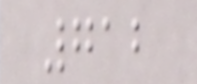712
